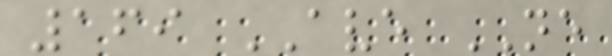169 AVE NE
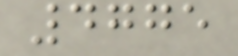4775
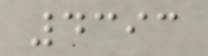4393
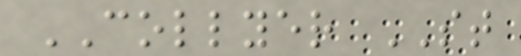COLLYER ST
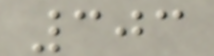303
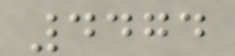4474
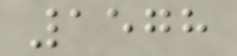1578
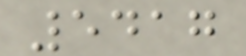5417
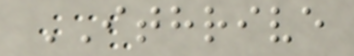ITHRIVE
